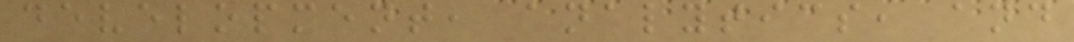development, analytics, and
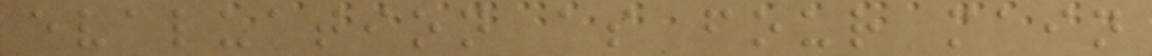evaluation as four main
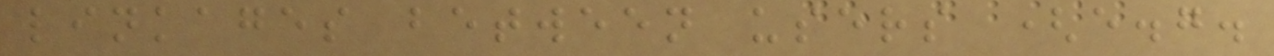linkages between users (e.g.
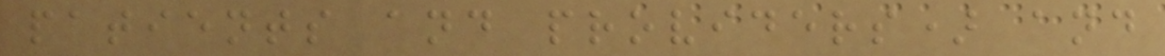patients and providers) and
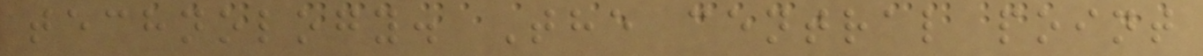technology. The central point
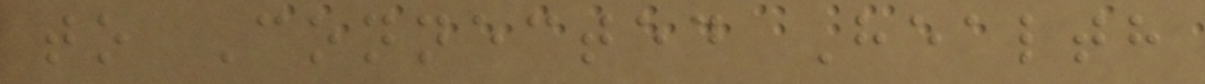to Connected Health
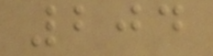204
